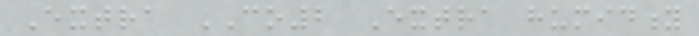Extra CO2 Extra humidity
